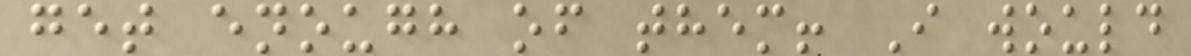get enough of them! I would
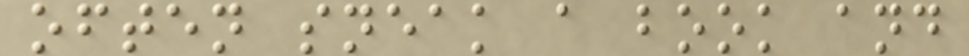often sneak a book and
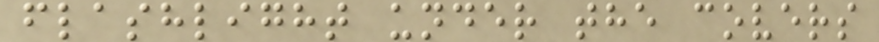flashlight under the covers
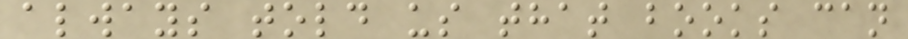always told us that books can
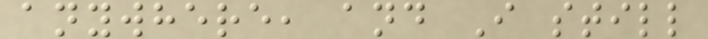anywhere, and I still
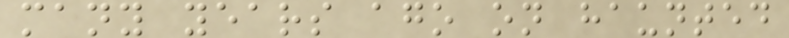many years ago on haunted
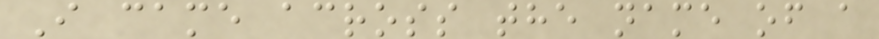I came across the name of a
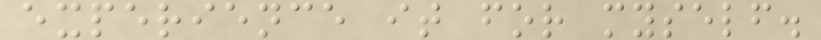experience it for myself.
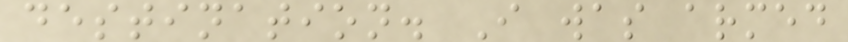destination. I was armed
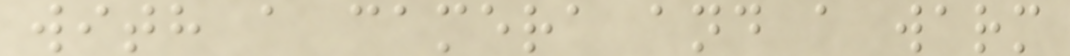with a camera and a warm
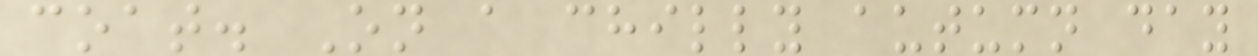coat. On a chilly autumn day
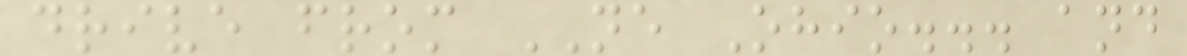drive from NE Ohio... and
